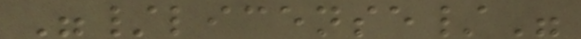"/license/"
